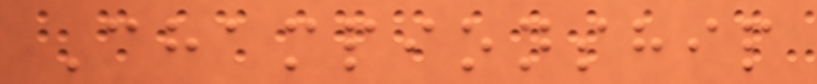Championship
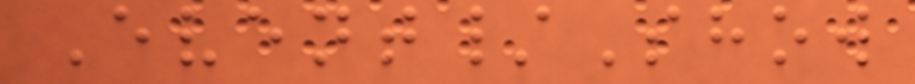Event/Show
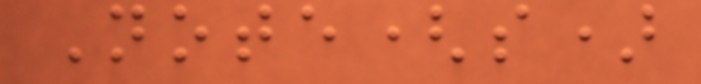Note(s)
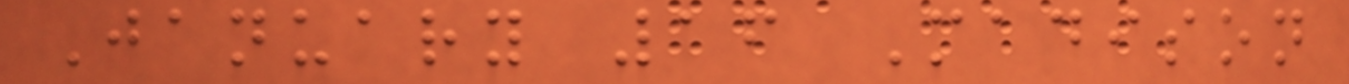January 16 Madison
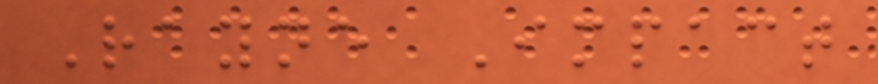Rayne Impact
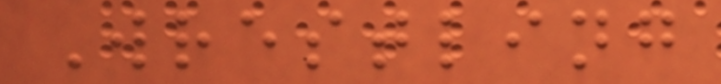Wrestling
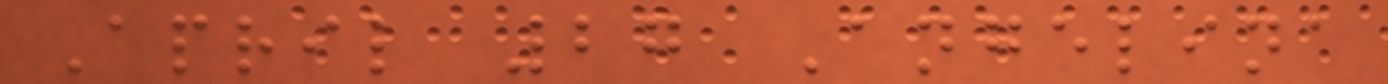April 27 Angelina
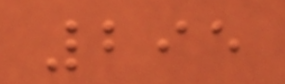295
